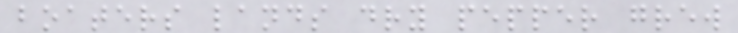boaters lands dry pepper grew
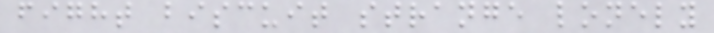fight biscuit strange lonely
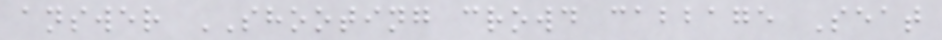answer SHOOTING crowd cabbage Seat
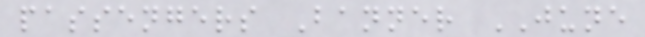passengers Banner JUNE
